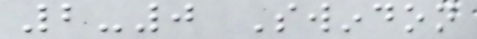2-0 Swindon
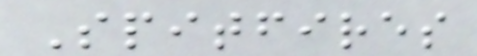Spitfires
